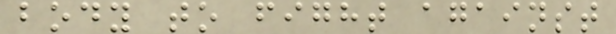body to fight against
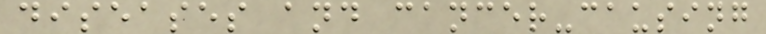diseases and cancer-causing
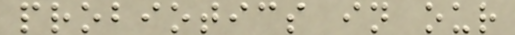probiotics in our
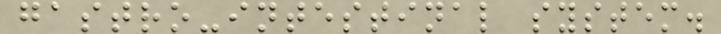gastro-intestinal system.
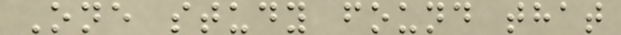One study found that
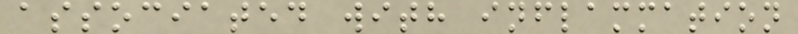associated with inflammation
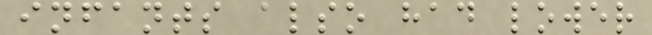infants also had lower
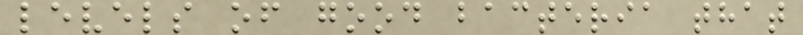levels of good bacteria that
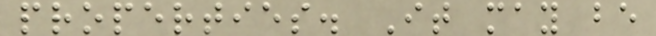properties. It may be
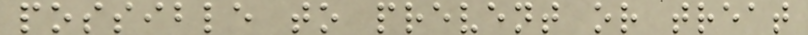possible to prevent or treat
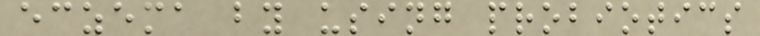eczema by using probiotics
